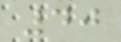40
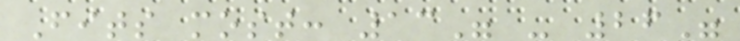Fits most: 13" - 26"
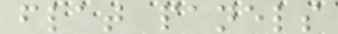flat panels
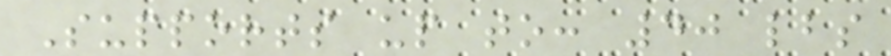Supports up to: 40 lbs
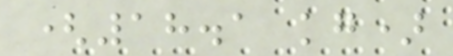(18.1 kg)
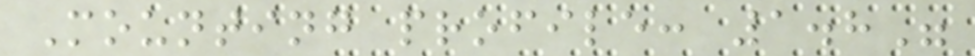Mounting profile: 1.8"
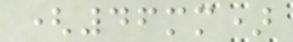(46mm)
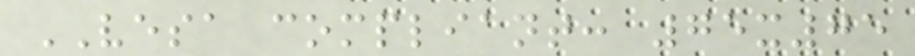VESA compliant: 75x75
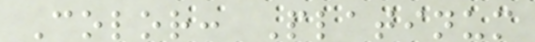Color: Platinum
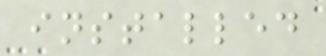installed
